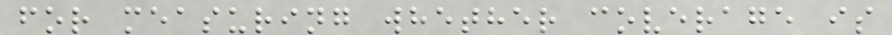for measuring whether coverage is
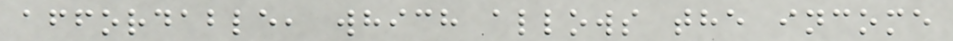affordable, which allows the income
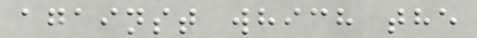against which the
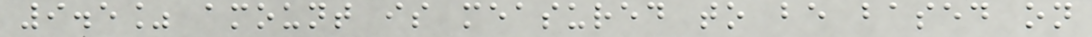9.5% amount is measured to be based on
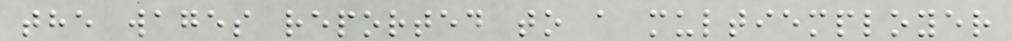the wages reported to a multiemployer
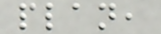plan,
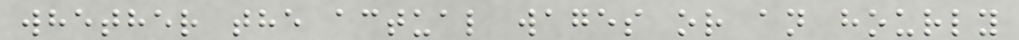whether the actual wages or an hourly
